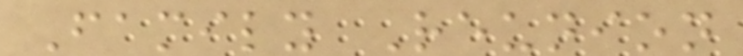Family Reunion
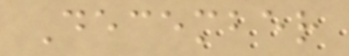December
